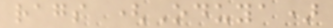rags (Oduya)
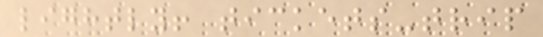lightly! tickets-trip
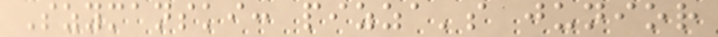Szymanski: pizza's junior
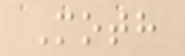Moth
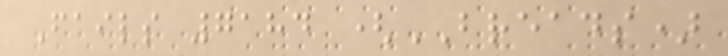Fails 7184 (BREADS)
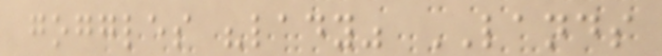goggles "lady" LANDS
